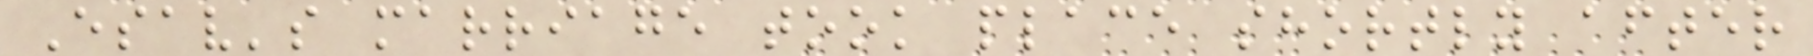Esav's marriage took place shortly after
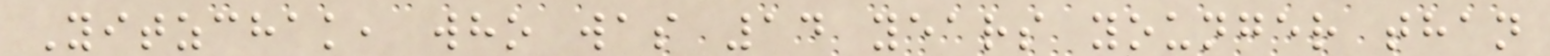Yitzchak, who was 14 years younger than
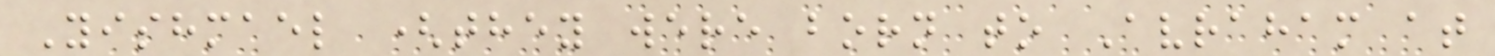Yishmael (they were born to Avraham at
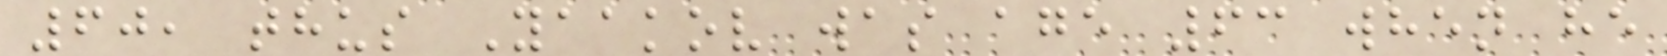60, thus Yaakov was age 63 when he
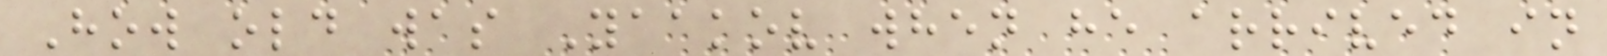How old was Yaakov when he arrived in
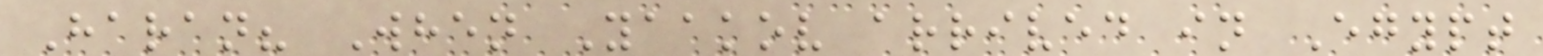Haran? When Yaakov arrived in Egypt
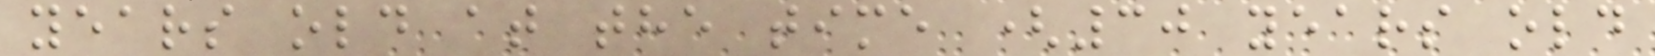years old at the time (30 years old
